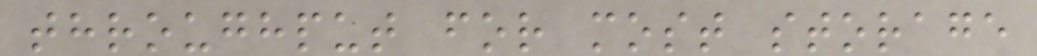throughput for most storage
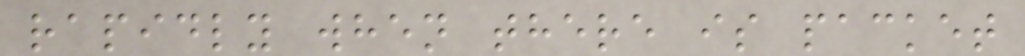rapidly when there is packet
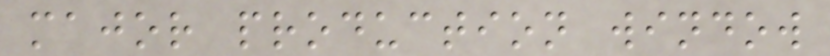major production window
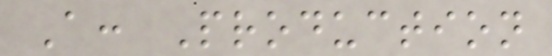A: Production
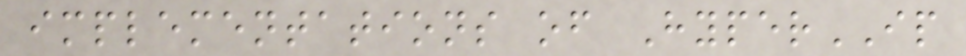implementations of HyperIP
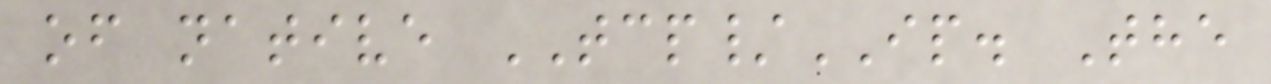of native TCP/IP. The
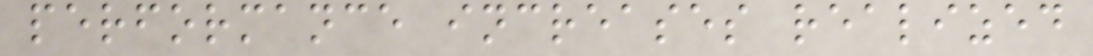performance increases realized
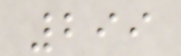299
